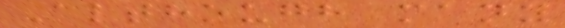Although many
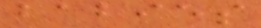babies
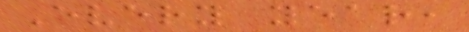Every year,
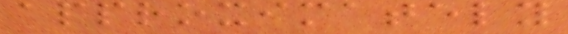approximately
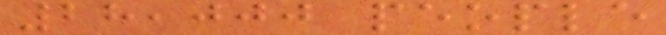28,000 people
